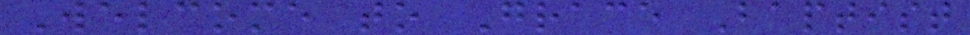Welcome to Grace Baptist
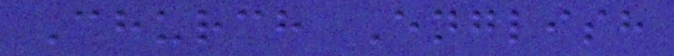Church English
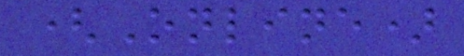(Online)
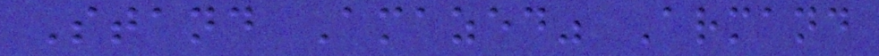Stand Amazed" Armand
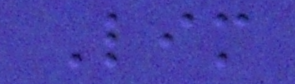Lim
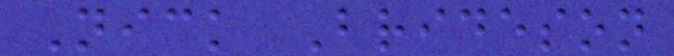Nick Brideson
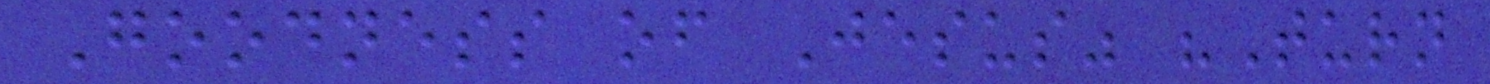Goodness of Jesus" "Turn
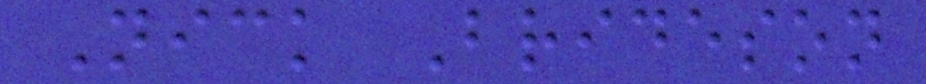Nick Brideson
